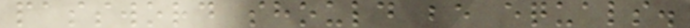password should be equals.
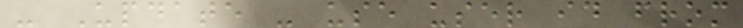- Update - use user id from
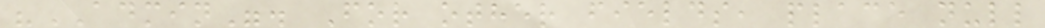"ADMIN". For other fields, place null
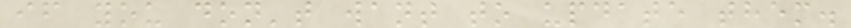if you don't want to update them.
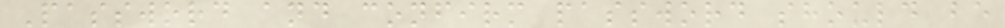Password and confirm password should be
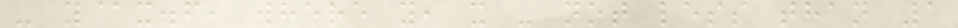- y@x.f, where y, x - not less than 1
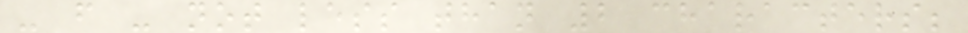- f - not less than 2 characters;
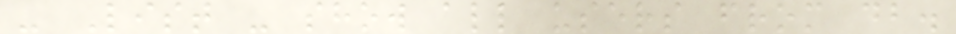- List - show all users from db.
